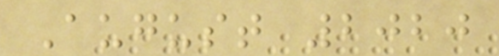August 2020
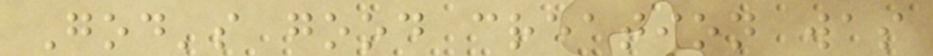God's good creation was
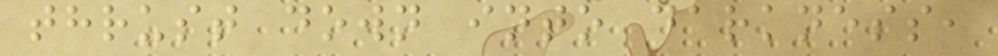thrust down into darkness,
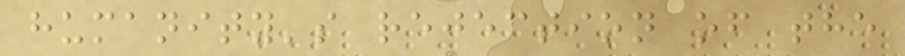humanity's rejection of the
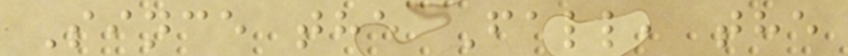Since the Fall, the
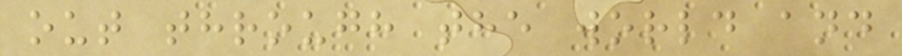out through the world and
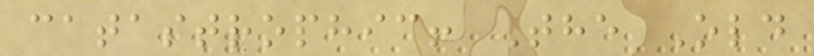catastrophic! The Old
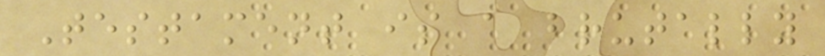Testament is a brutally
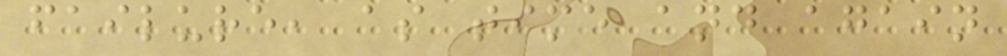failure, as time and again
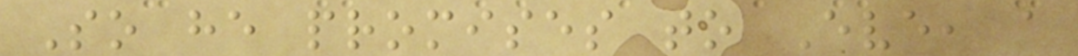So he promises to Eve, a
